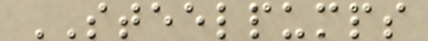STEELPUMPS
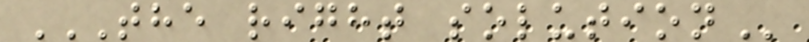THE RIGHT SOLUTION
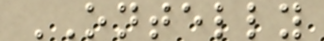ONTELLY
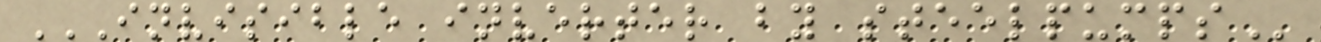INVISIBLE INVERTER BY STEELPUMPS
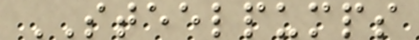STEELPUMPS
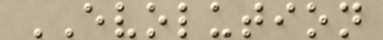EVOLUTION
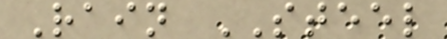Rain STEEL
